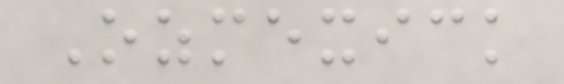Ozmexick
